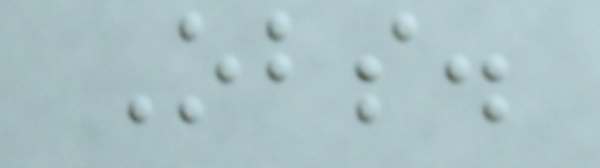Obs.
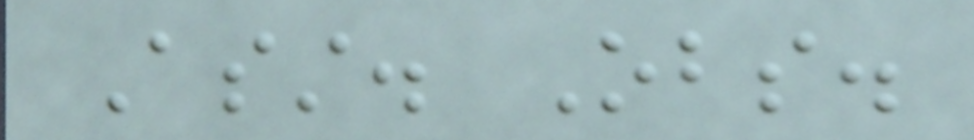Asst. Obs.
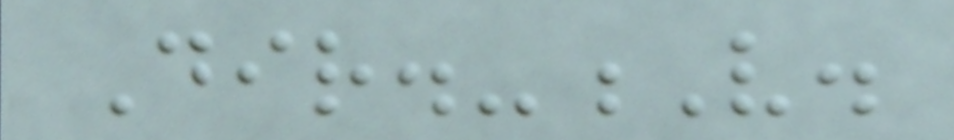Dir.-V.
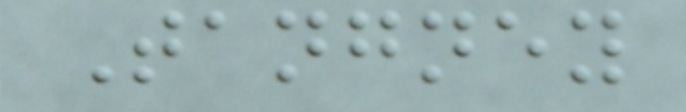Tangney
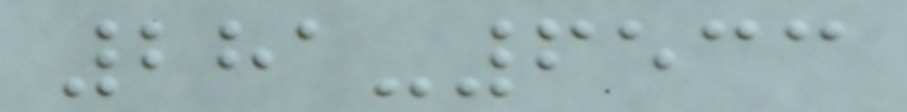281-6533
